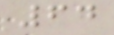64
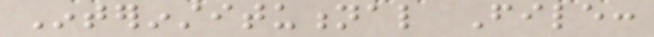Interinstitutional File:
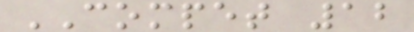COMPET 12
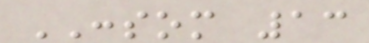CONSOM 13
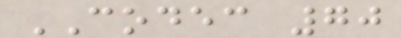CODEC 70
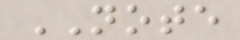NOTE
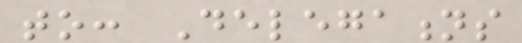to: Delegations
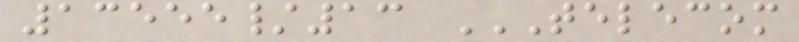13555/13 TELECOM
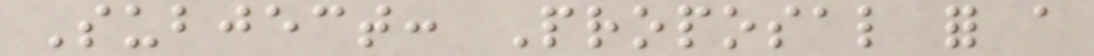Subject: Proposal for a
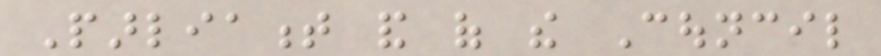Parliament and of the Council
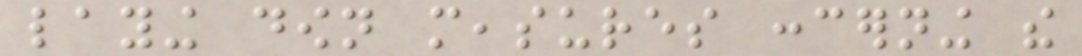laying down measures concerning the
